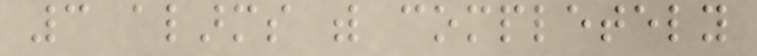3 alarms with completely
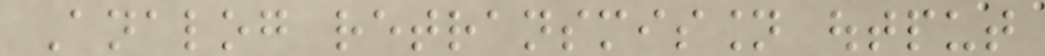Analog retransmission output
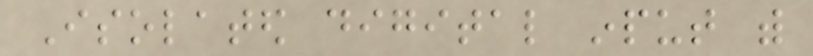Isolated digital input with
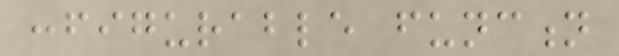configurable function
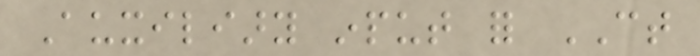Auxiliary input for CT
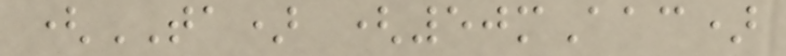(TA) (50mAac)
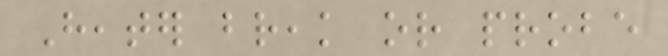Heater break or probe
